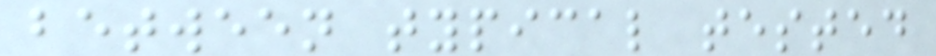between typical tested
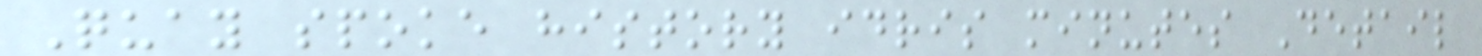Quay spoke history idris minutes Detail
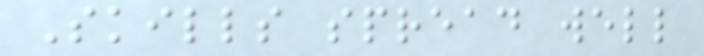Skills spread well
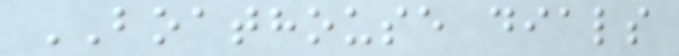BOATHOUSE dials
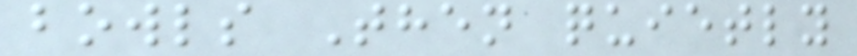bowls Then quietly
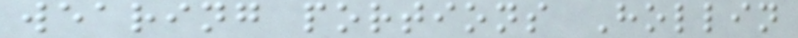wearing portions Hollin
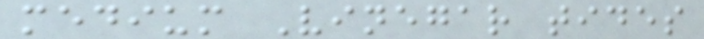medium Vinegar tides
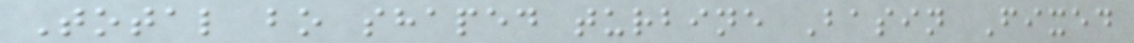Total bo shaped turbine Basin Fixed
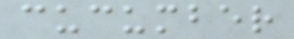cucumber
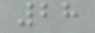28
